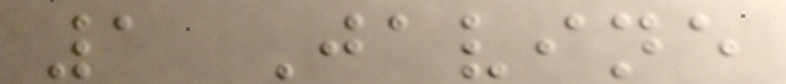1 Javine
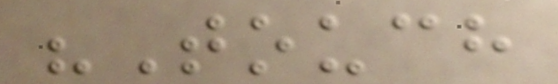"Touch
